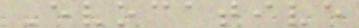Evocative
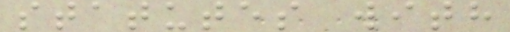statutes with
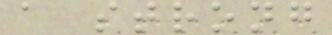a strong
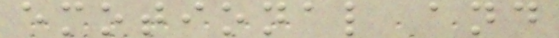emotional and
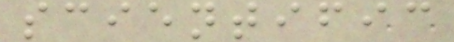scientific
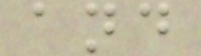and
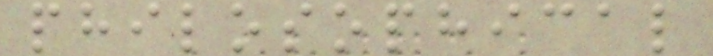philosophical
